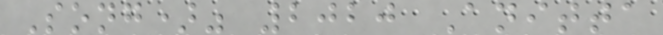Song)" 2020 Anitta
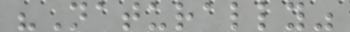"Naturally"
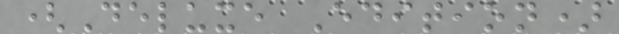(Deluxe Edition)
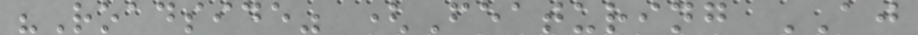"Roadside" (Featuring AJ
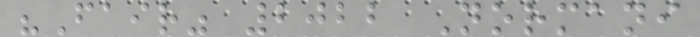"Fair" 2022 Normani
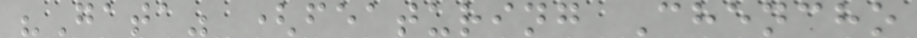"Gata" (featuring Chencho
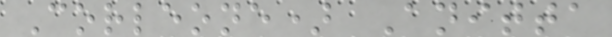Corleone) Anitta
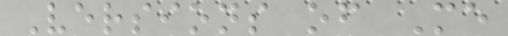Versions of Me
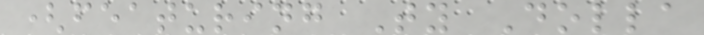(featuring Ty Dolla
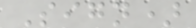Sign)
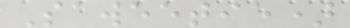Saweetie)
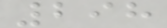298
